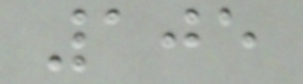105
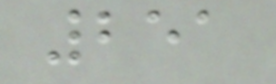251
